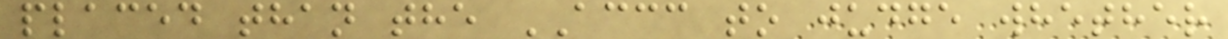placed than the ACCC to judge whether
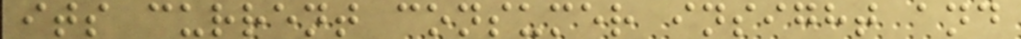its current consumer insight and
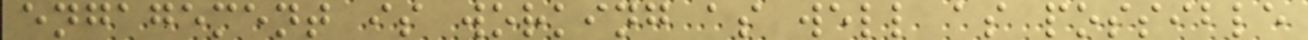engagement is working as well as possible
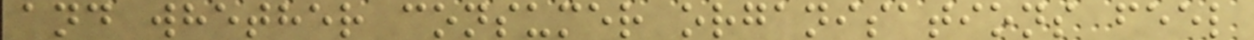and whether consumer organisations feel
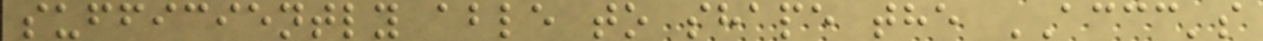sufficiently able to shape the ACCC's
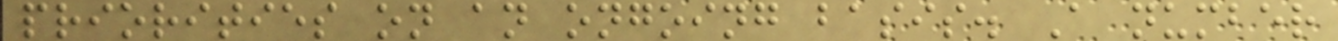priorities on an ongoing basis. A number
